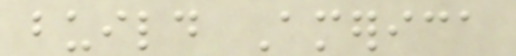build America
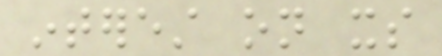interest on its
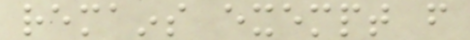remains exempt from
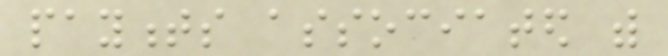payments associated with
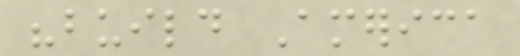"build America
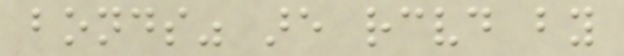bonds" are received by
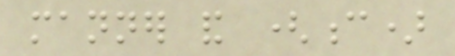manner and (c)
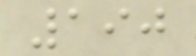190
